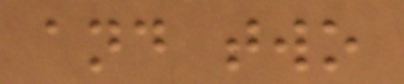and two
